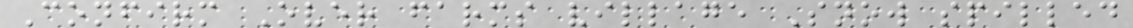Confirm Over farms village Snow spilled
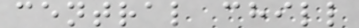central chill
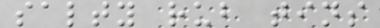salty rub tins
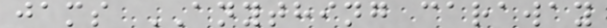jams ANYTHING caraway
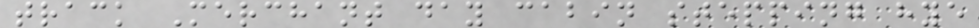track Merchant day cabin stepping hye
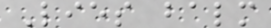Lies balm
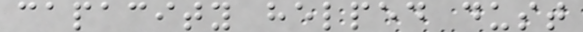capacity helped dust
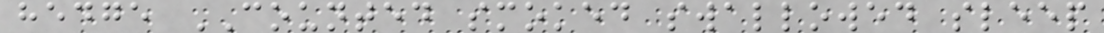hedge COUNTED smoked swallowed sleep
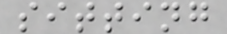sitting
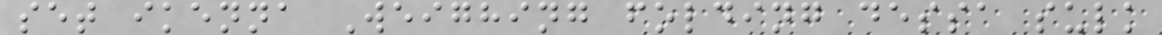set ikenna Weighing folding dessa sulk
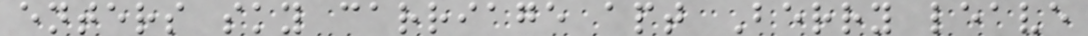enters sky carriage apt Berry leave
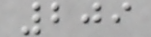209
